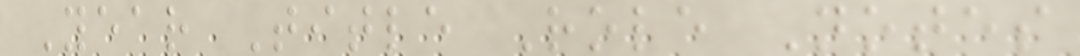Year Title Role Notes
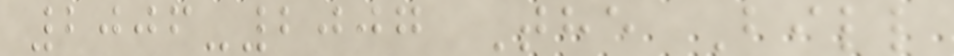2006-2007 The Bill
